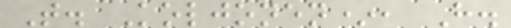T. Koljonen*, H.
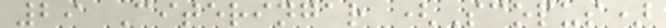29 Citeringar (Scopus)
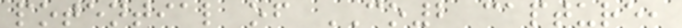potential of CO2 capture,
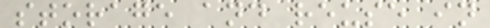storage and reuse in
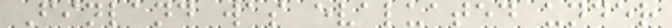Finland was evaluated under
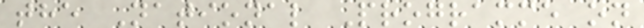the National Programme on
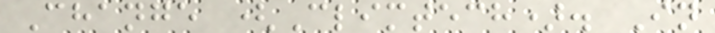Change (Climtech). In
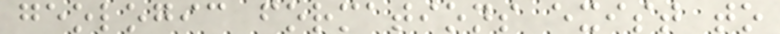geologic formations exist to
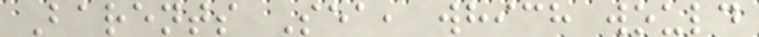Barents Sea, which would
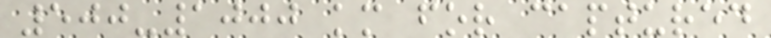500-1000 km for captured
